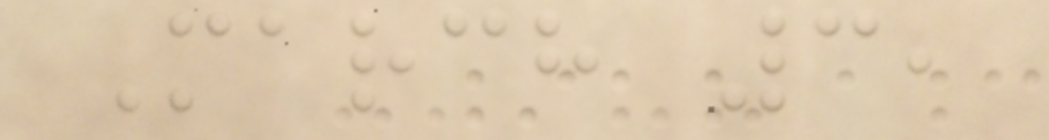March 3,
